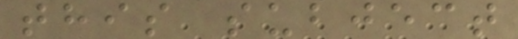this subject
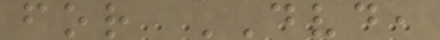for DVD,
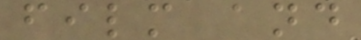film and
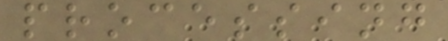processing
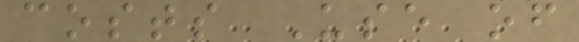costs Use of
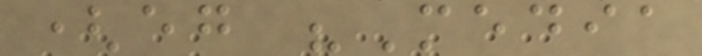(eg "Media
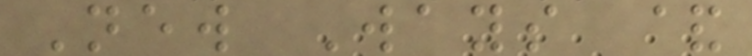New Ways &
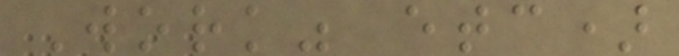Work" etc)
